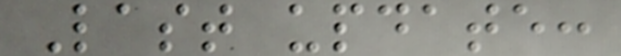Last update:
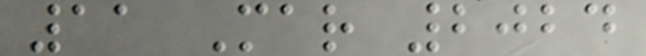11 Mar 2024
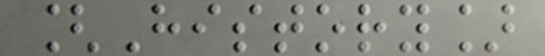[History]
